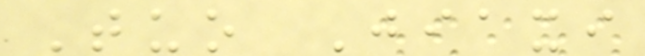Tuo Jiaxi
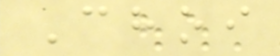Choi
